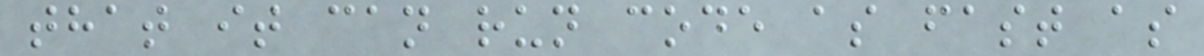that it can run code as fast as
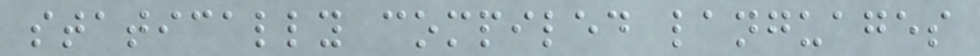statically compiled languages
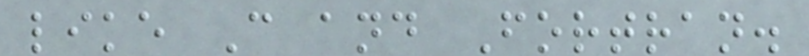like C and Fortran.
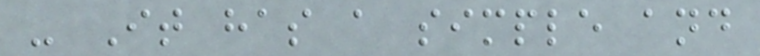- It has a simple and
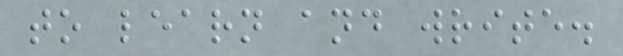to learn and write.
